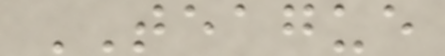TEAGUE
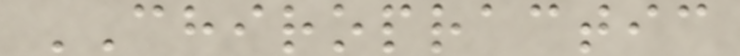CHIROPRACTIC
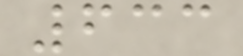633
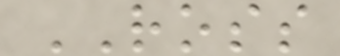ROSS
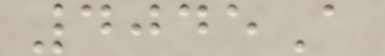4045A
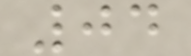04
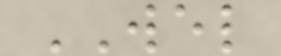WEL
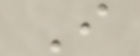I
